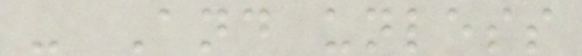- And unless
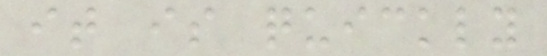it is quickly
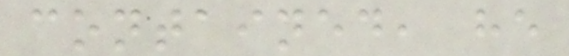contained, he
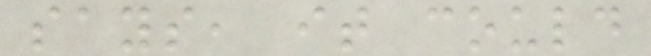says, it could
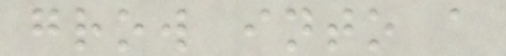grow into a
